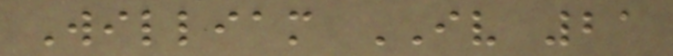William IV 21
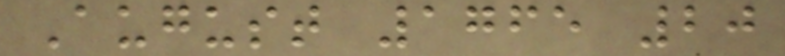August 1765 20
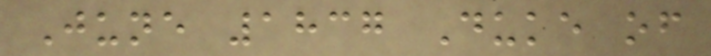June 1837 Duke of
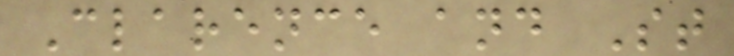Clarence and St
